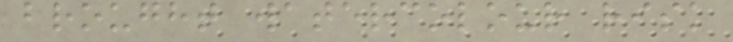brought watercolour risk
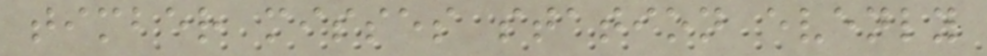timber misses station evenly
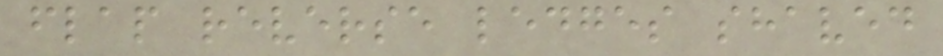flap reverse ledges shaved
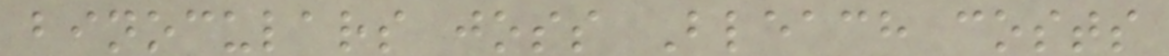binoculars joss Bleach costs
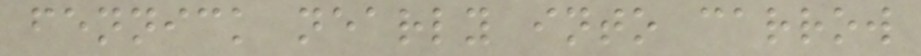fennick nearly into carrow
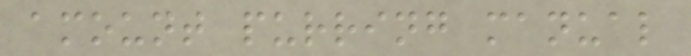amount purring manual
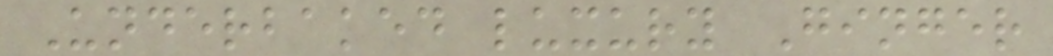Underbaked luxury Ginger
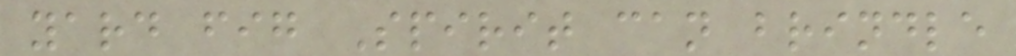yard fig Spirit can brindle
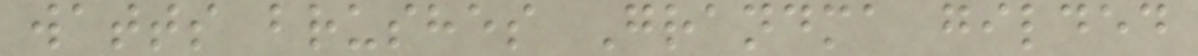watts brushes Grandma gilded
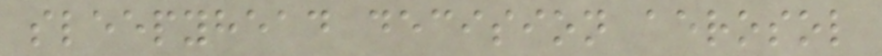sleepyhead decision aerosol
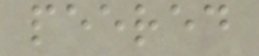peered
